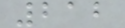212
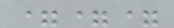===
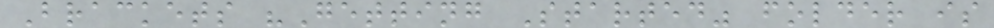Brackets "Getting Started" folder is
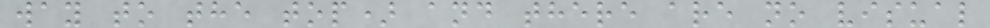way to the top) and there are no visual
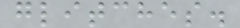glitches.
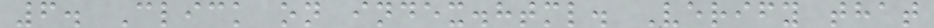6. Click on index.html. Verify that
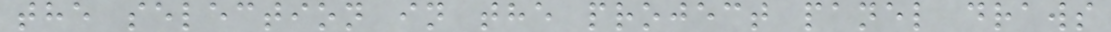the selection in the project panel draws
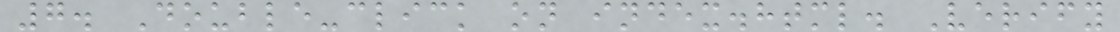7. Double-click on index.html. Verify
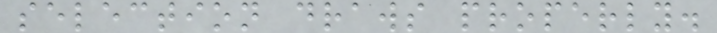selection draws properly.
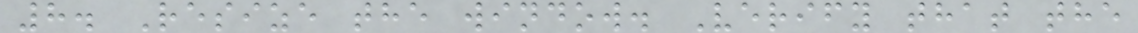8. Resize the window. Verify that the
